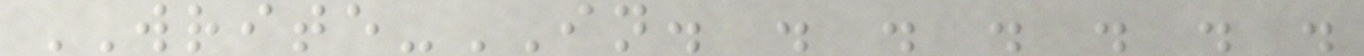WRITE-IN. . . . . . .
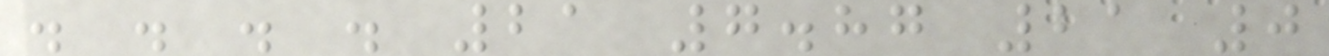. . . . 21 7.87 21 0
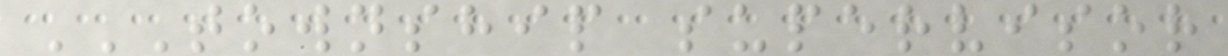TOWNSHIP SUPERVISOR
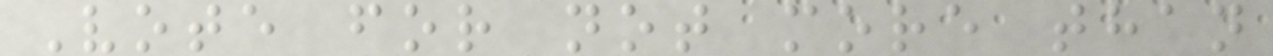Vote for not more than
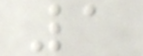1
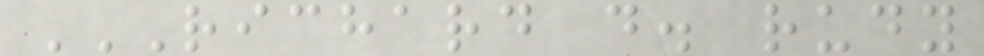RICHARD D. RUDY
